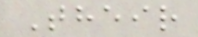Their
